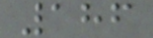186
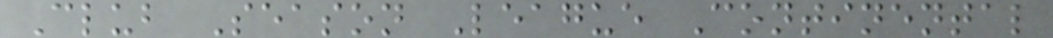Club Season League Continental
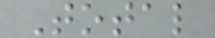Total
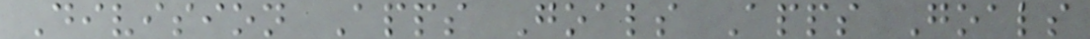Division Apps Goals Apps Goals
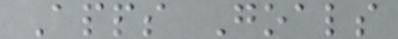Apps Goals
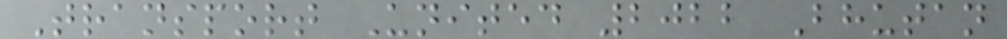Transport United 2022 Bhutan
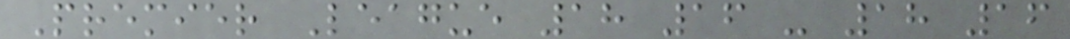Premier League 18 16 - 18 16
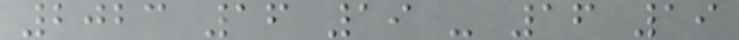2023 16 19 - 16 19
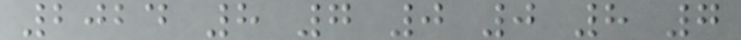2024 8 7 0 0 8 7
